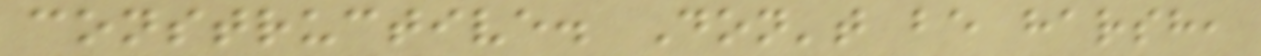constructive. Don't be harsh,
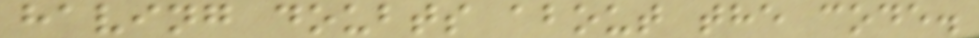having doubts about the code.
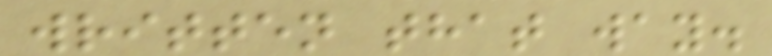written that way.
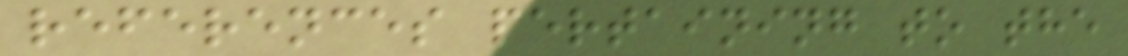references pertaining to the
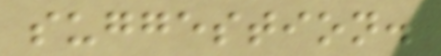suggestion.
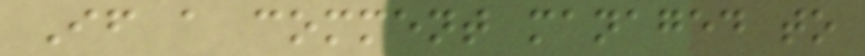If a comment managed to
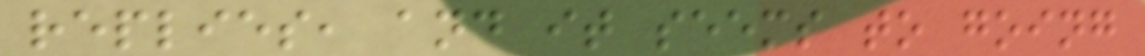replies, and it seems to going
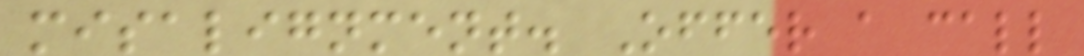misalignment. Offer a call
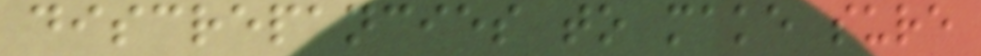discrepancies to make sure
